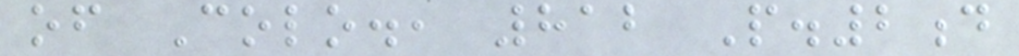of Colo., 812 P.2d
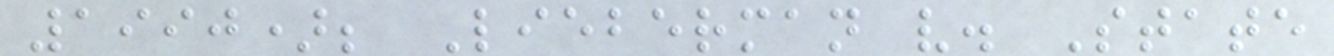1990); Lieberman v. State
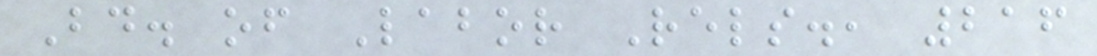Bd. of Labor Rels., 216
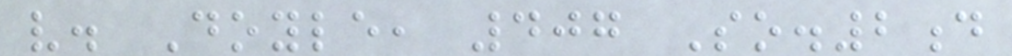v. Doyle, 407 So.2d
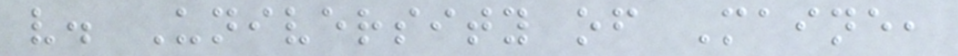v. University of Maine,
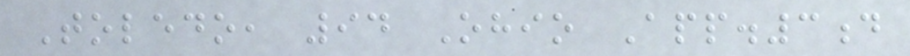Toledo, 94 Ohio App.3d
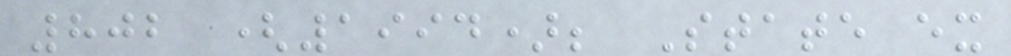802 (1994); State ex
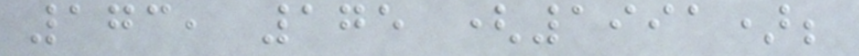173, 175 (1991);
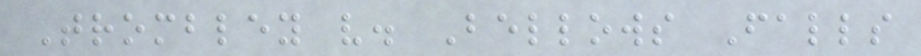Trombley v. Bellows Falls
